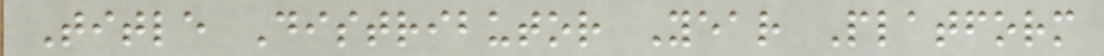Title Distributor Year Platform
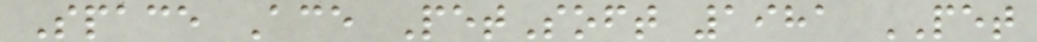Space Ace PetSoft 1981 PET
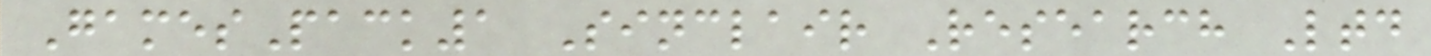GamesPack1 Sinclair Research Ltd
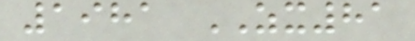1981 ZX81
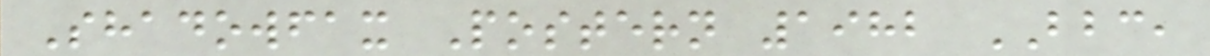Shadowfax Postern 1982 BBC,
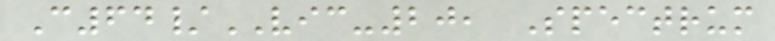C64/VIC-20, Spectrum
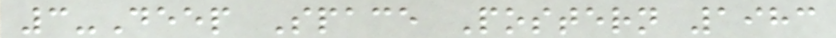3-Deep Space Postern 1983
